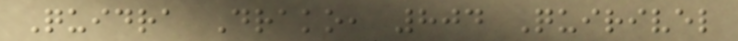Quidra Drako, 804 Quirivel
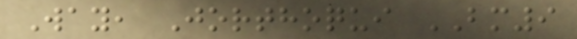Way, Jorthoqui BM9
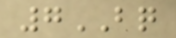7BQ
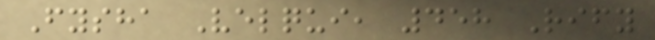Fysha Velqui, 458 Rify
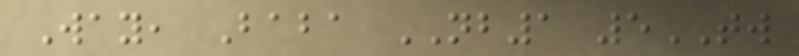Way, Baba NB1 5TW
